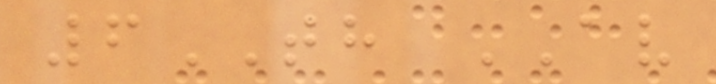6TH AV
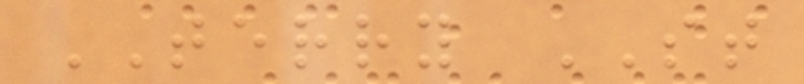TERRY ST
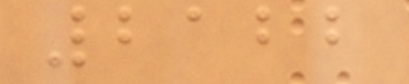2122
